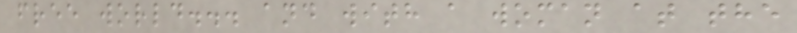free world... and with a woman at the
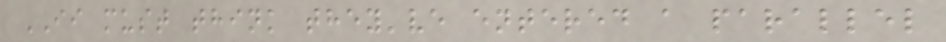II must think they've entered a parallel
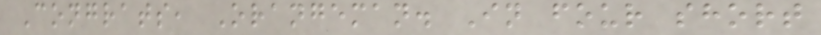Congrats, Orangeman. In four short
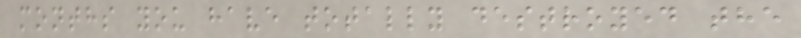months you have totally destroyed the
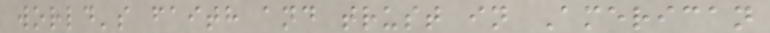world's faith and trust in American
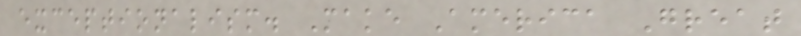exceptionalism. Make America Great
